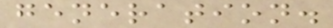generation.
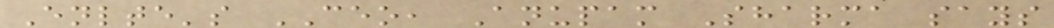Enlte's CEO, Anupam Sharma says
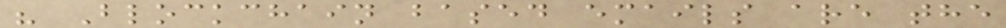" Blockchain based emails are the
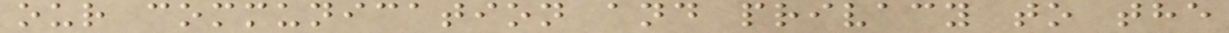our communication and privacy to the
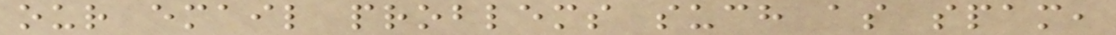our email problems such as spam,
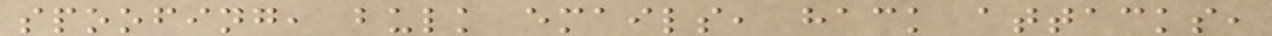spoofing, bulk emails, hack attacks,
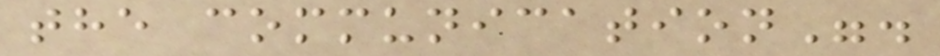the communication".
